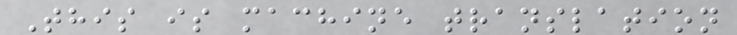This is machine translation
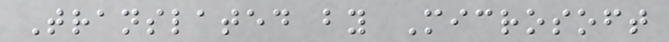Translated by Microsoft
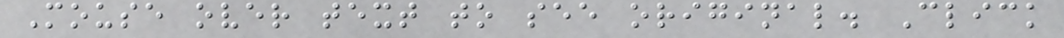Mouse over text to see original. Click
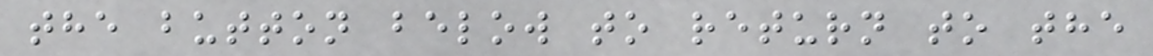the button below to return to the
